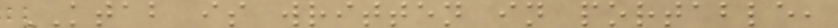KTAB is written in portable,
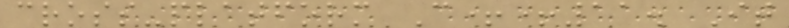cross-platform C++11. It
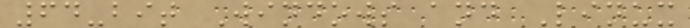64-bit Windows and Linux
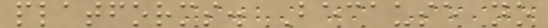platforms. Because no
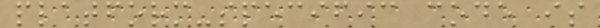platform-specific code is
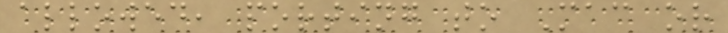allowed, porting to Mac or
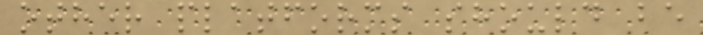other platforms should be
